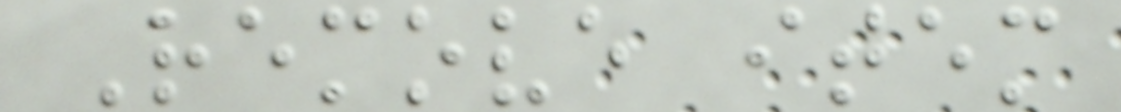Remove item
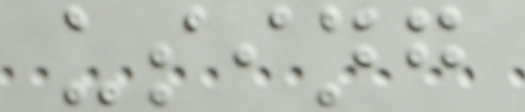using
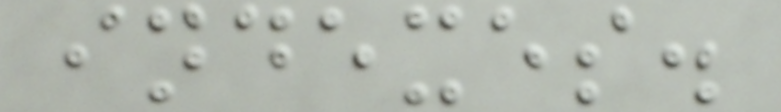indexes.
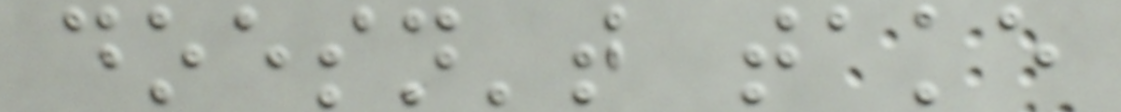doesn't take
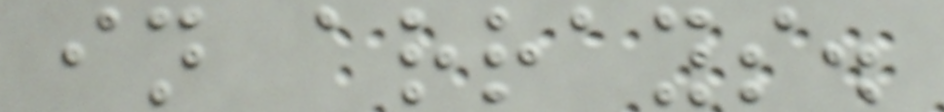in arrays.
